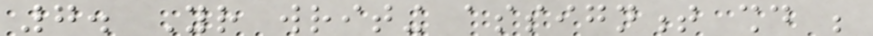7. Your writing assignment should be
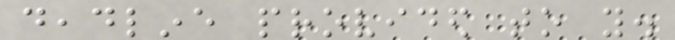deadline provided to you.
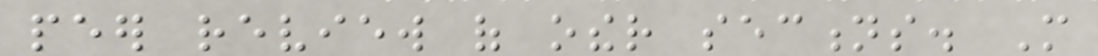peer review of other sections. More
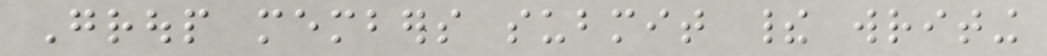Group members submit their writing
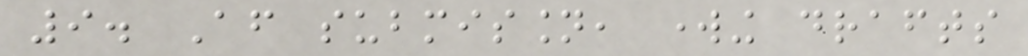9. After submission, working drafts
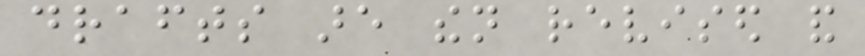drafts are then revised and
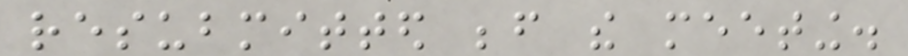resubmitted before the meeting.
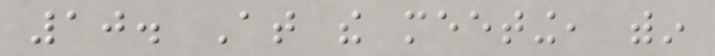10. At the meeting, within
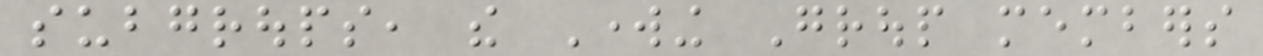subgroups, the Working Group members
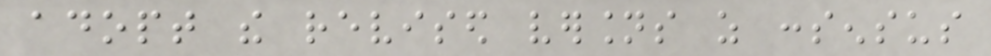adopt the revised versions as consensus
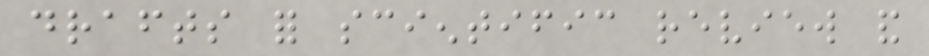drafts for scientific review and
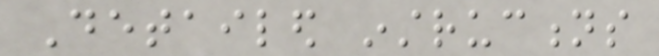Detailed instructions
